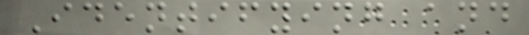Identifying and
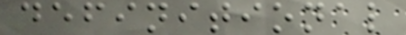definitional
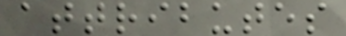attributes
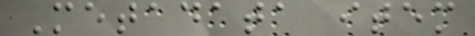Metadata item
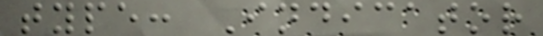type: Indicator
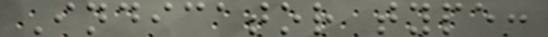Indicator type:
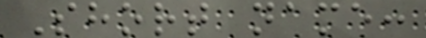Short name:
